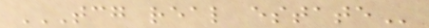TCG REAL ESTATE
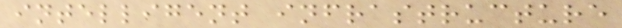intelligent infrastructure
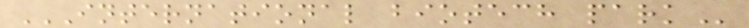INTERNATIONAL BIOTECH PARK
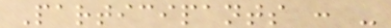Participants : -
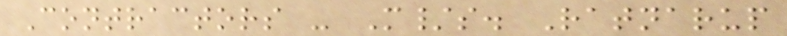Contractors - M/s. Ratnarup
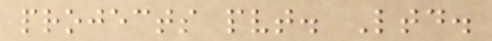projects pvt. Ltd.
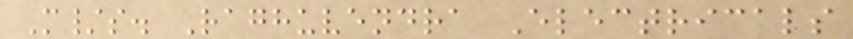M/s. Raghuvendra Electricals
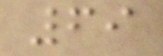69
